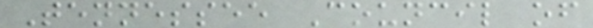Tennessee Council of
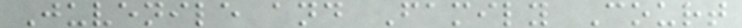Juvenile and Family Court
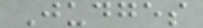Judges
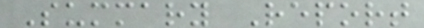Summary Report
